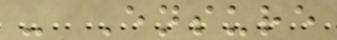- Ensure
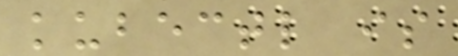kubectl is
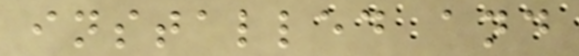installed and
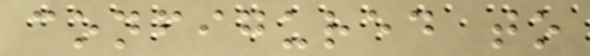configured to
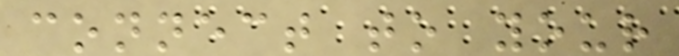connect to your
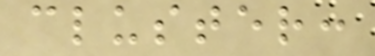cluster:
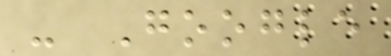- Google
